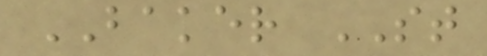BAKER ST
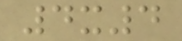4x4
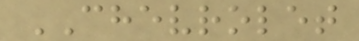CHEVROLET
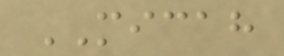MICAH
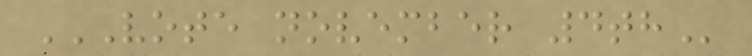VOTE NOVEMBER 4TH
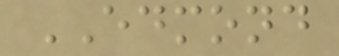EDMOND
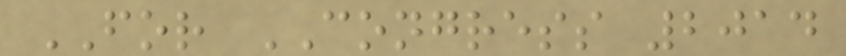FOR CONGRESS 2014
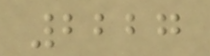2227
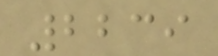2239
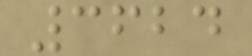3624
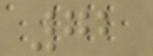72
